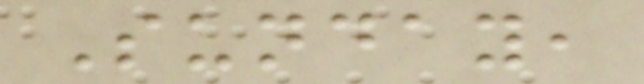Sunday,
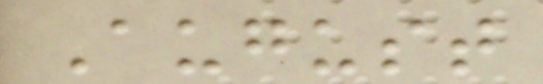August
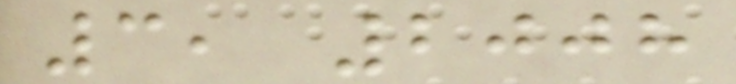3, 2008
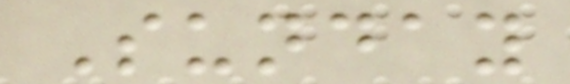Sunday
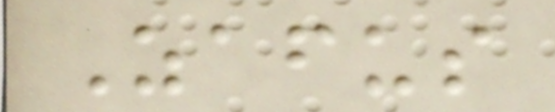Zafus
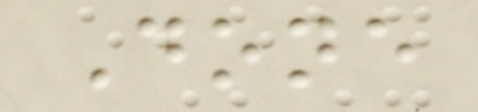Done
